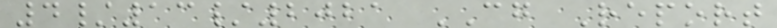4/13/2021 CG Report
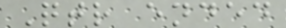Qtr ended
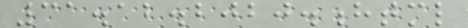31.12.2020.html
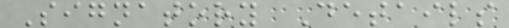Signatory Details
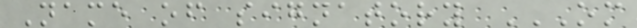Name of signatory OM
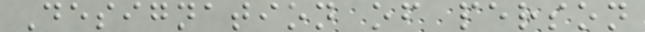Designation of person
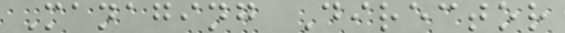Managing Director
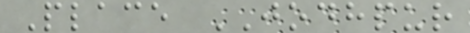Place JODHPUR
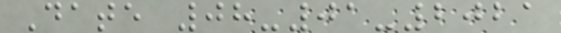Date 08-01-2021
